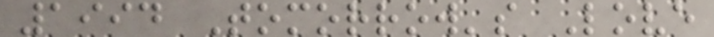1994 Tomorrow's Love
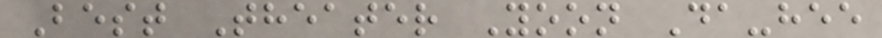Best Theater Yoon Da-hee
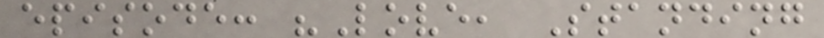episode: "Love, Standing
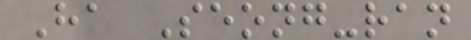Ha Seong-ran
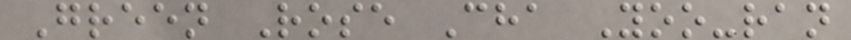Green Rose Cha Yoo-ran
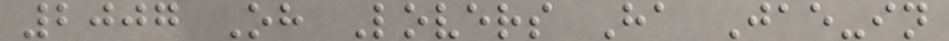2007 Oh Lovers Ha Jae-in
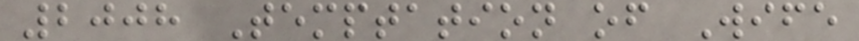2008 Temptation of Wife
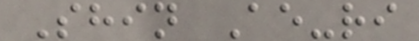Shin Ae-ri
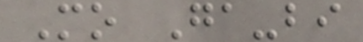Mo Ga-bi
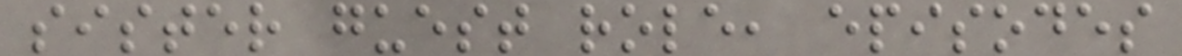sister guest role, episodes
